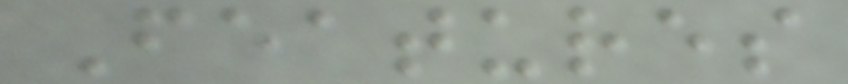Features
